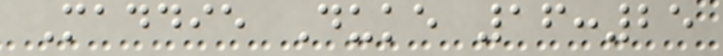Maddie Duke 16:25
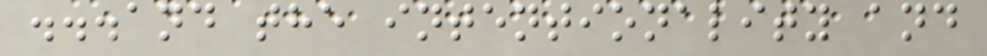...and the intentionality and
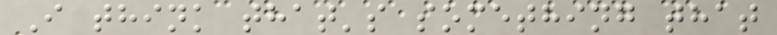I think that's something that
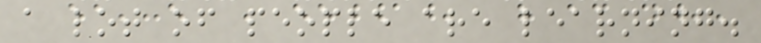a lot of people are learning.
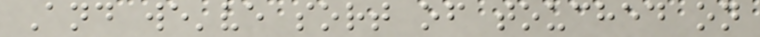And we've sort of touched on
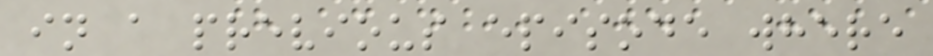in a previous episode where
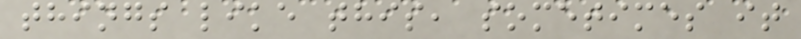things like this, sometimes it
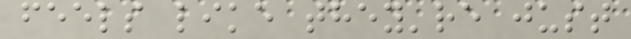feels like they're just
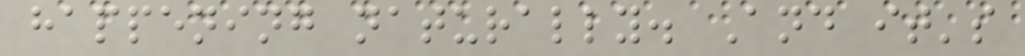happening naturally. And it's
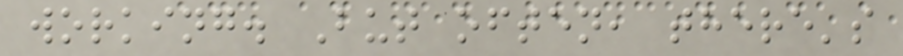working. But often, there's
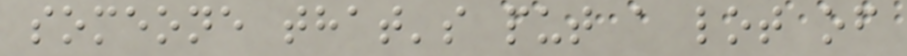someone that's put a lot of
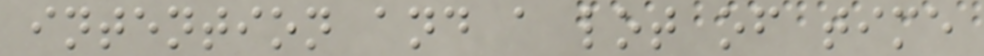intention and a lot of time
